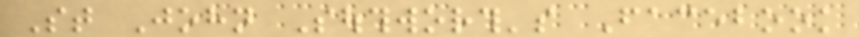St John Southworth's Facebook
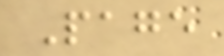Page
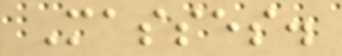Masses.
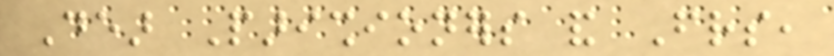Dear Parishioners and Friends,
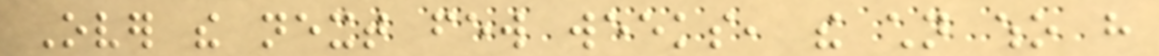Over the next few weeks, the children who have
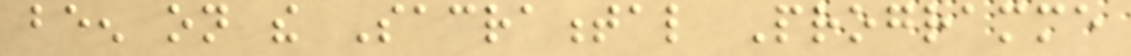been on the Sacramental Programme
